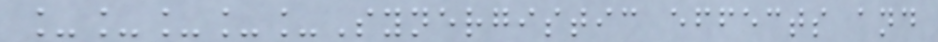_____Synergistic effects and
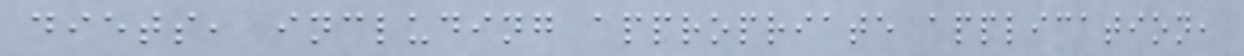diets, including appropriate application,
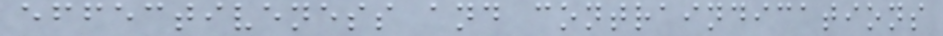effectiveness and contraindications
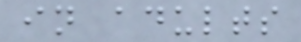in adults
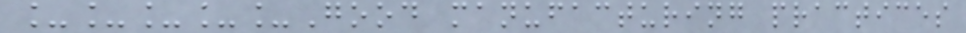_____Good manufacturing practices
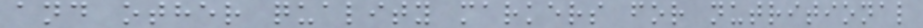and other quality markers for nutritional
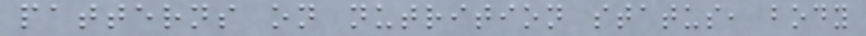patterns on nutrition status, body
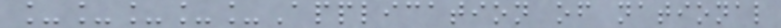_____Application of national
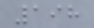198
